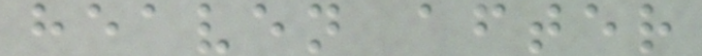heaven after
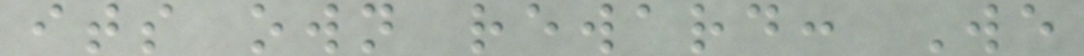its own reward: We
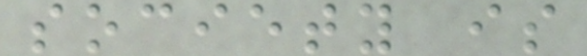society is
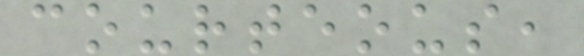courteous,
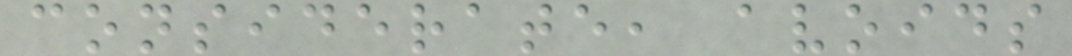considerate, avoids
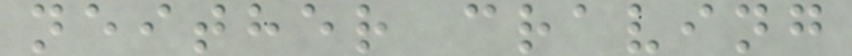neither craving
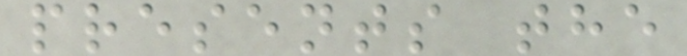presents the
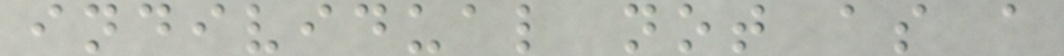individual not as a
